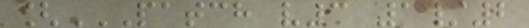[PATCH V3 1/2
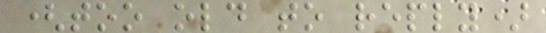(too old to reply)
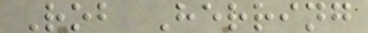Rob Herring
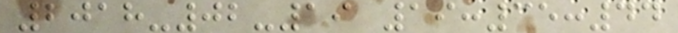2018-02-19 19:35:44
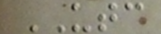UTC
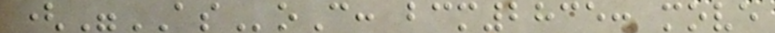("ASoC: bcm2835: move
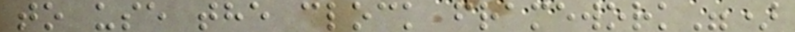to use the clock framework")
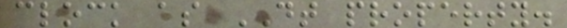clock as DT property.
